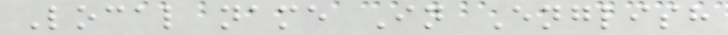Local name In English
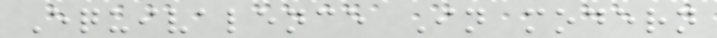Equivalence In modern
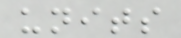units
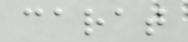carat
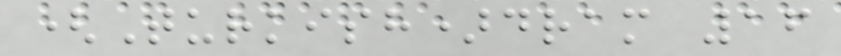(Turkish)dram 16
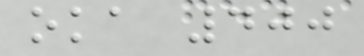oka 400
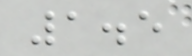1.5
